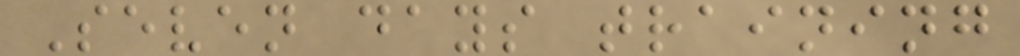Seven days training
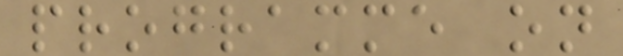programme on
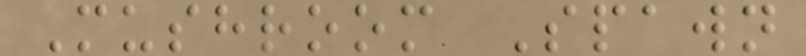Mushroom Spawn
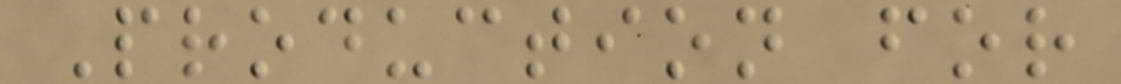Production for
